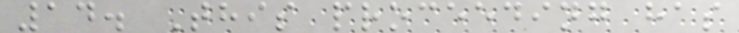14. This proceeding has
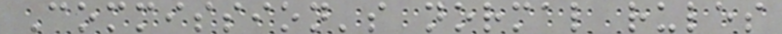Commission's normal rules
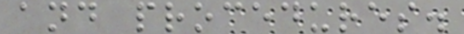and procedures.
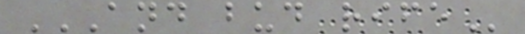AND BUD RIFE
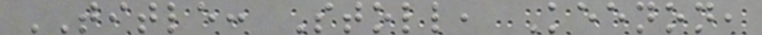TITLE: Stoll, Keenon,
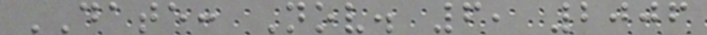DATE: Nov. 6, 2006
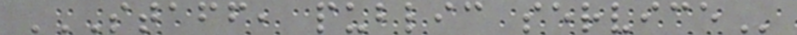STAFF, PUBLIC SERVICE
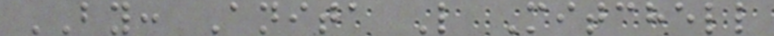BY: Anita L Mitchell
